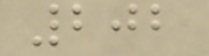202
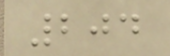204
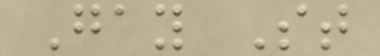Gay St
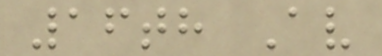16th Av
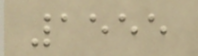1555
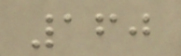160
